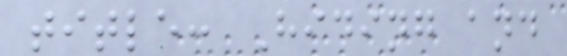title: Hiding and
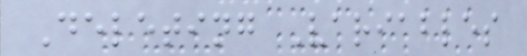Deleting Variables
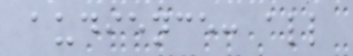audience: all
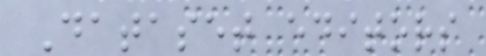Dataset editors
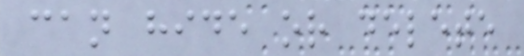can hide or delete
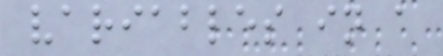variables in a
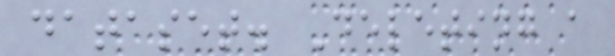dataset. Deleting a
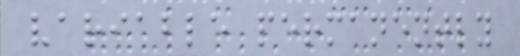variable permanently
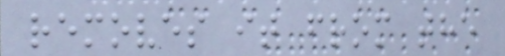removes it from the
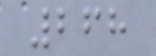268
